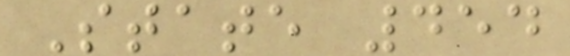State 454
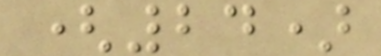(24)
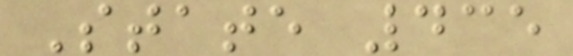State 435
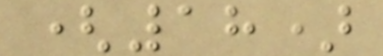(18)
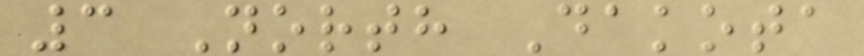3 North Dakota
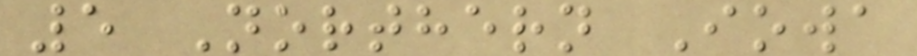5 Northern Iowa
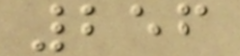256
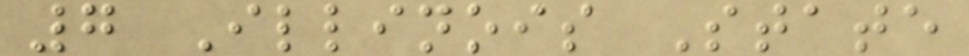7 Illinois State
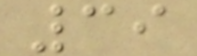39
